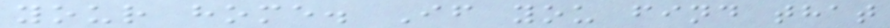your home. If you find that
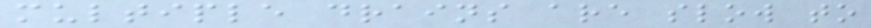multiple drains are slow to
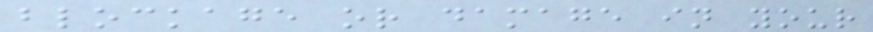blockage or damage in your
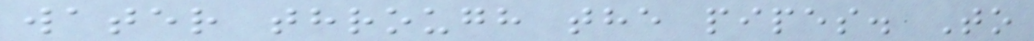water through the pipes. To
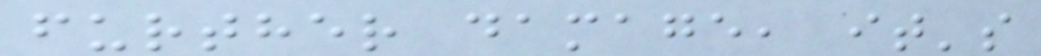further damage, it's
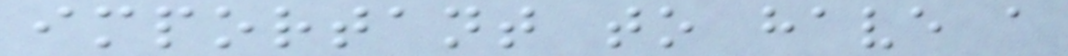important to have a
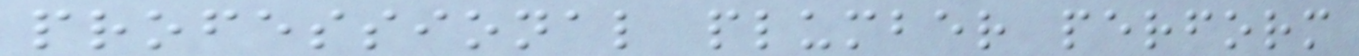professional plumber perform
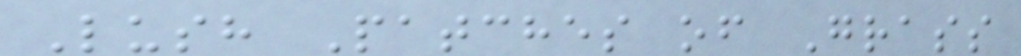Lush Patches of Grass
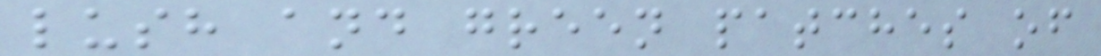lush and green patches of
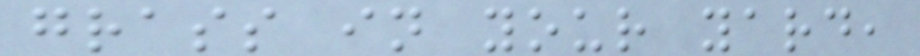grass in your yard,
